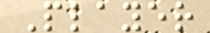Player
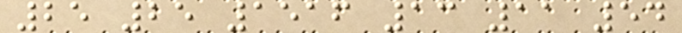25 25 1516 13 11 54
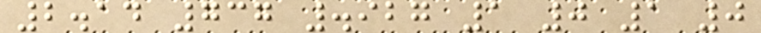2.14 737 .927 1 0 1 0
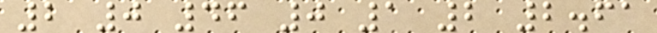2 0 46 0 1 2 2.61
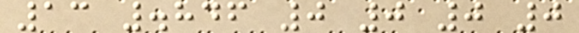13 .846 0 0 0 0
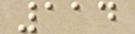114
